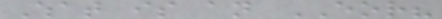What is an EOR?
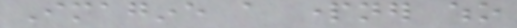Imagine a partner who
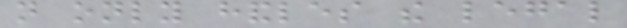not only handles the legal
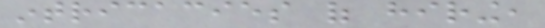intricacies of hiring,
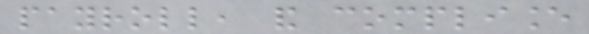payroll, and compliance
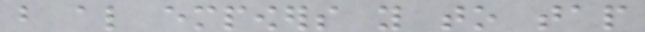but also empowers you to tap
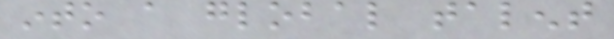into a global talent
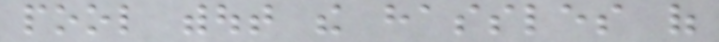pool without the hassles of
